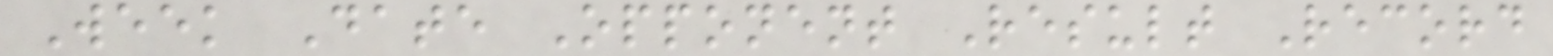Week Date Opponent Result Record
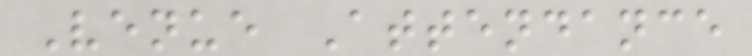Venue Attendance
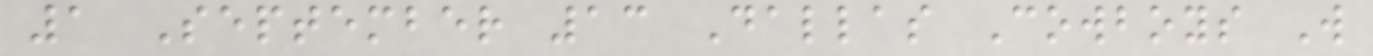1 September 13 Dallas Cowboys W
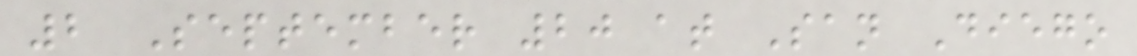2 September 20 at San Diego
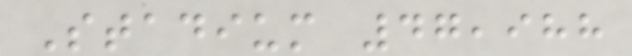Stadium 47,988
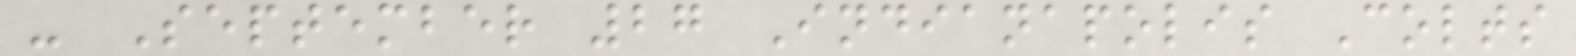- September 27 Indianapolis Colts
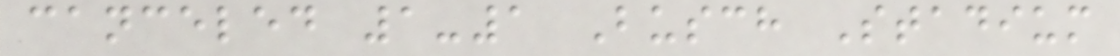canceled 1-1 Busch Stadium
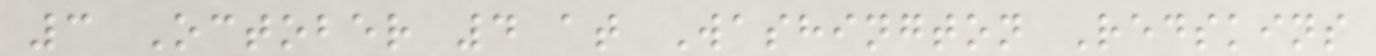3 October 4 at Washington Redskins
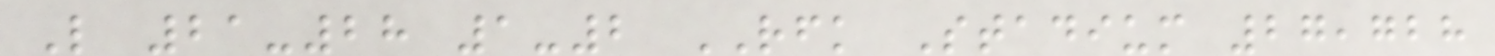L 21-28 1-2 RFK Stadium 27,728
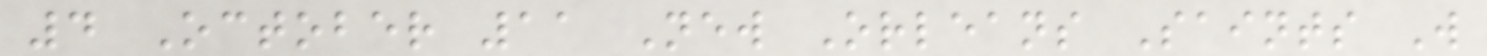4 October 11 New Orleans Saints W
